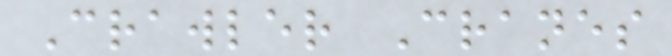Crawler Cranes
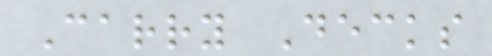Carry Decks
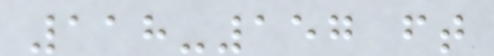118-157 ft
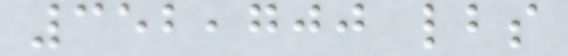352,700 lbs
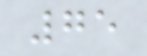75
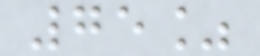75%
